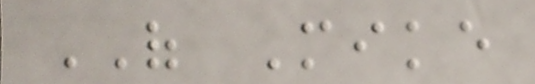OF Mike
